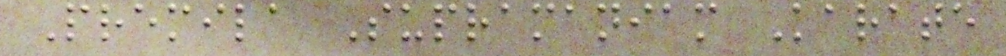Premila Supramaniam Karate
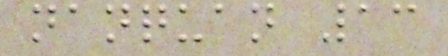nanquan 13
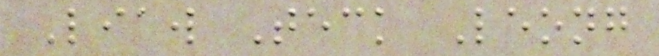Liaw Teck Leong
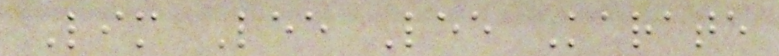Lim Lee Lee Karate
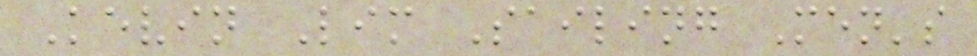Kevin Lim Sailing Men's
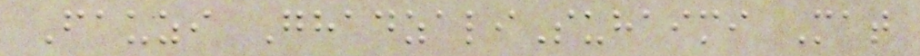Fauzi GhadzaliSuhaimi Mat
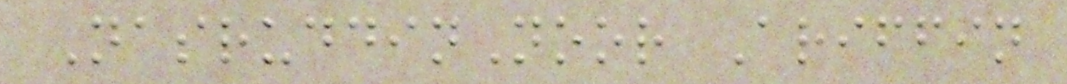NasruddinNoor Ariffin
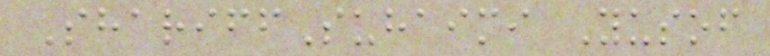ShariffSuhaimi Yusof
